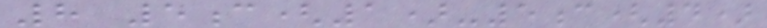8 5c(1)-5c(4)
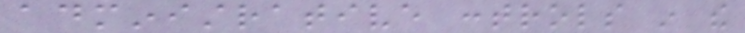administrative controls in the
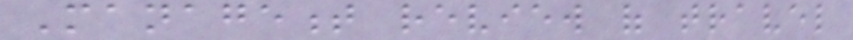Management review of travel
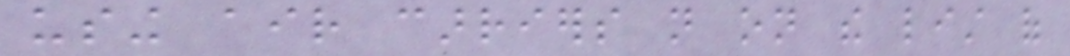using air carriers not on the list of
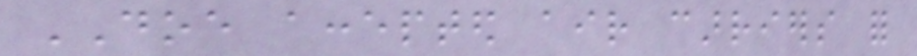DOE accepted air carriers for
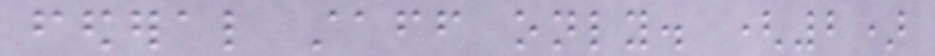federal staff only. (2)
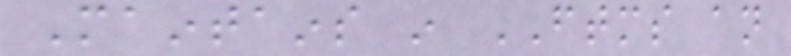Maintains in FTMS an
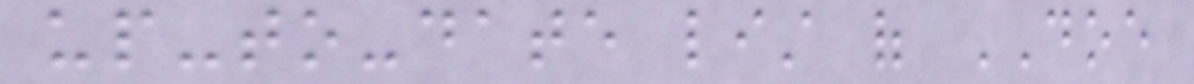up-to-date list of DOE
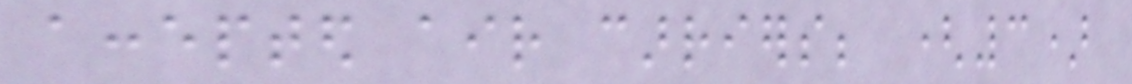accepted air carriers; (3)
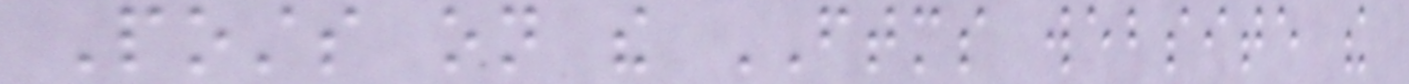Posts on the FTMS website the
